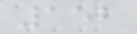152
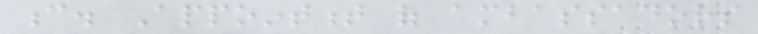c. Appointment of ambassadors
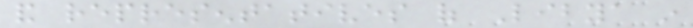and representatives of Libya in
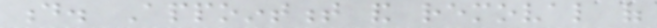d. Appointment and removal of
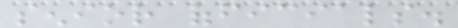senior officials.
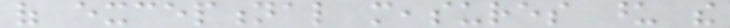of exceptional measures upon the
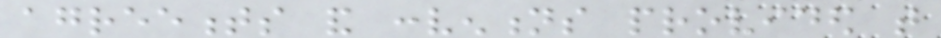agreements and conventions provided that
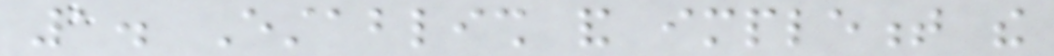1. Establish and implement the
